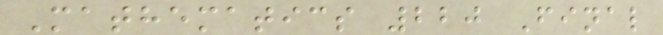Mathematics 220 Final
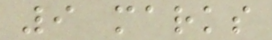9 marks
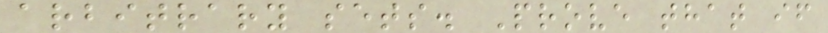arbitrary sets. Prove that if
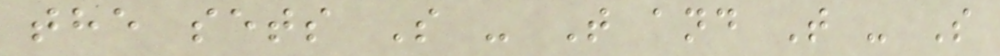the sets S - T and T - S
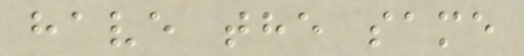have the same
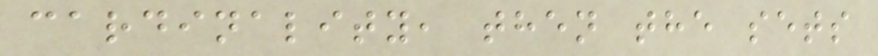cardinality, then the sets
